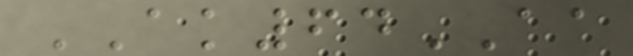AK64AA
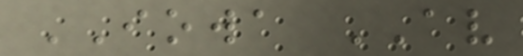IOWA AV
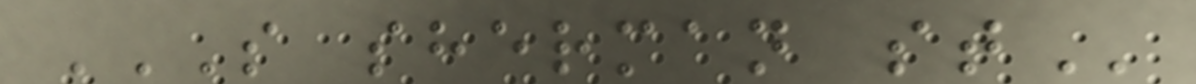S SHERMAN ST
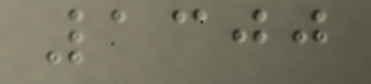1300
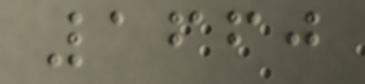1660
